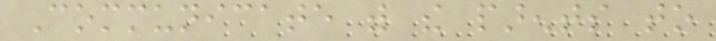Communicate with the parents to
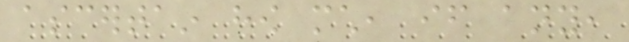ascertain how much, if any,
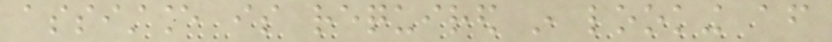assistance is required in looking after
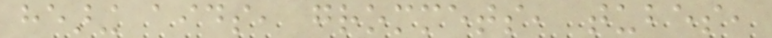hearing aids, grommets, tubes,
